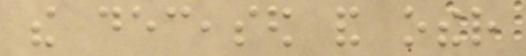the deceased and other
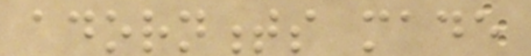adornments made
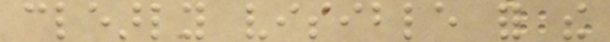clearly visible for the
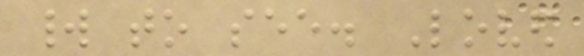world to see. Loved
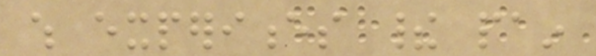which experiences their pain
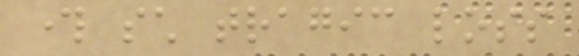through such tragic loss
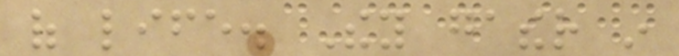of life. They gather in
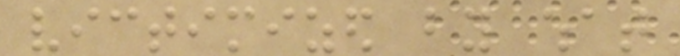victimized by what
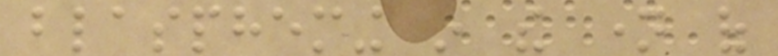blaspheming in the name of
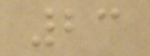23
